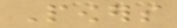Powers
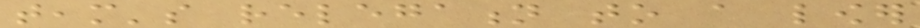team's relegation to a lower
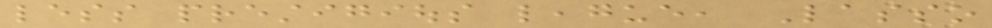less prestigious league, Lasso
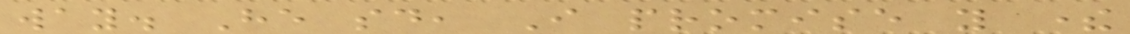way. He said, I promise you there
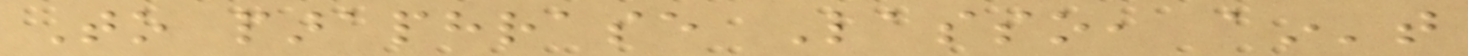To paraphrase Lasso, ain't
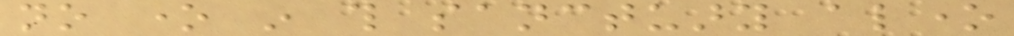no one in this sanctuary alone
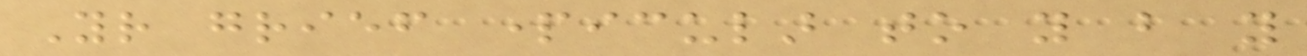Your grief particular to you but you
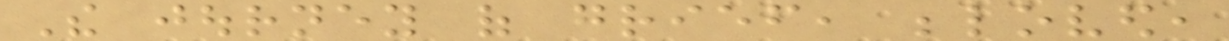The journey of grief, beloved,
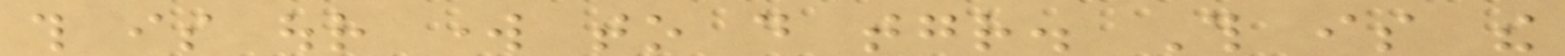this is our work to do together. This is the
